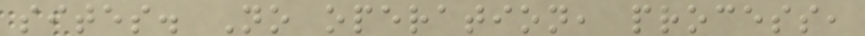sites. No operation, process,
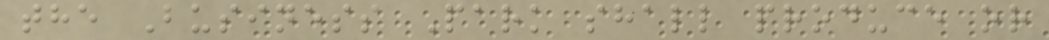the Business Park shall produce or
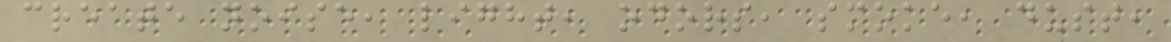create noise, light, odors, smoke, dust,
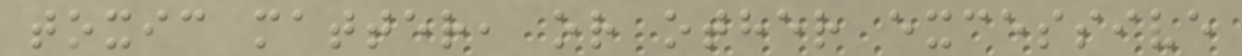toxic matter, or other excessive
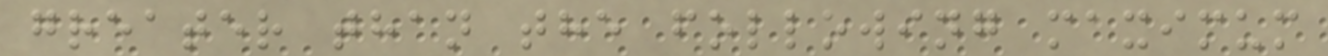greater than the following maximum
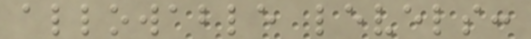allowable levels:
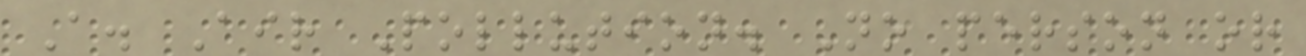A. Air Pollution. No person or
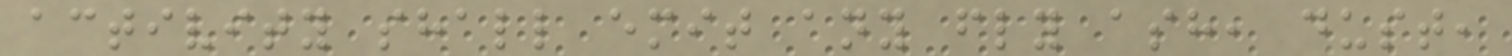activity shall emit any fly ash, dust,
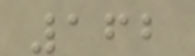162
